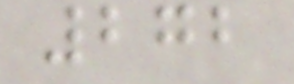272
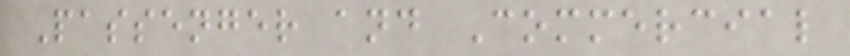Passenger and Commercial
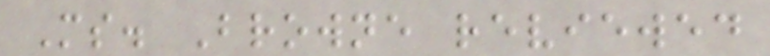Ms. Browne reviewed
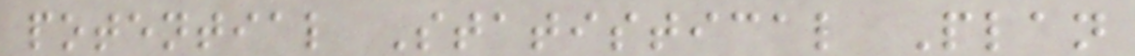potential Statistical Plan
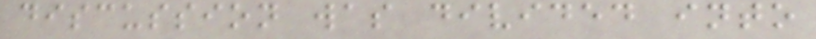discussion was divided into
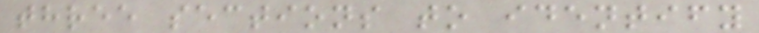three sections to identify
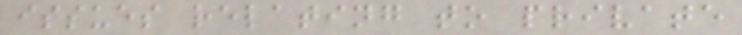issues relating to private
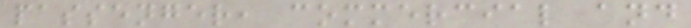passenger, commercial and
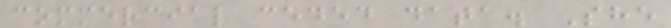commercial ceded data. She
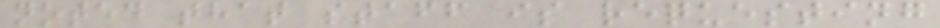noted that staff is requesting
